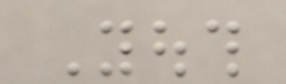Youth
